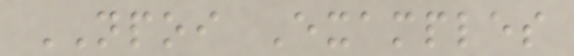NPOI Examples
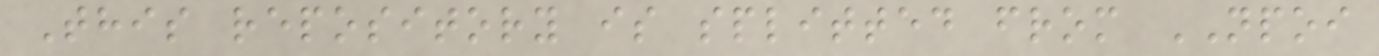This repository is splitted from NPOI
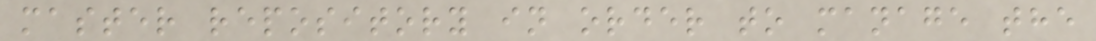master repository in order to manage the
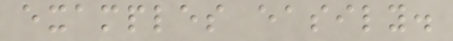examples easily.
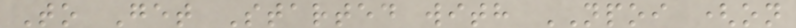To Get Started with NPOI (on
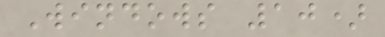Windows 10)
